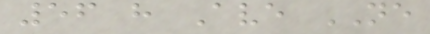56 h Ave NE
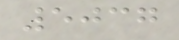5037
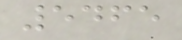5465
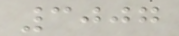3007
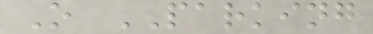O PARKING
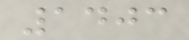1403
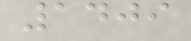1409
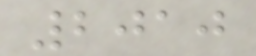2010
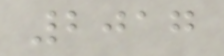2017
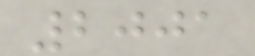2001
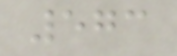573
